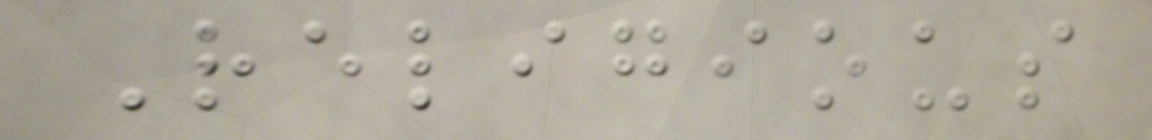Religious
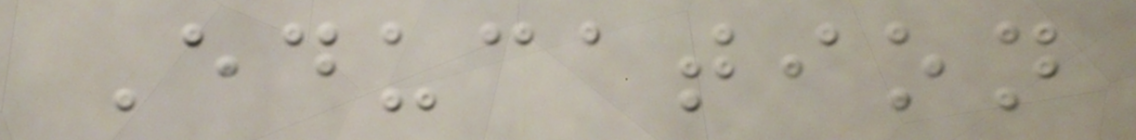Education
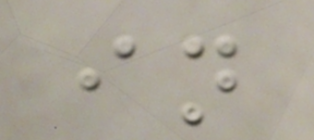in
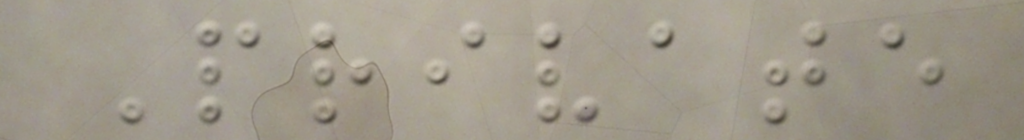Private
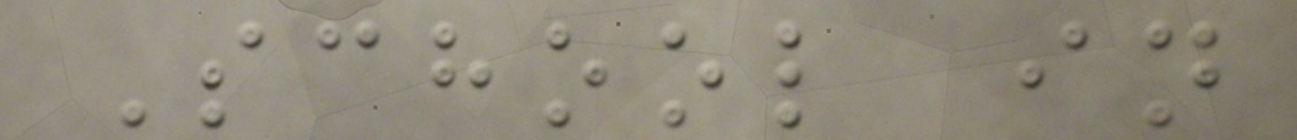School in
